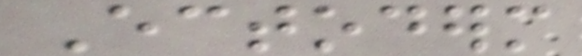Ectoderm
